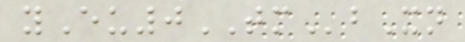yEu0TMbXn
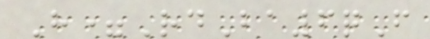H=RdBa6qF
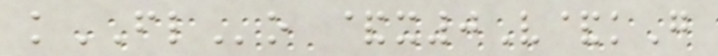kFLo &x0V&kG
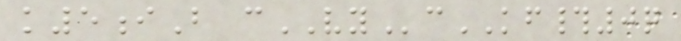k5iB cVYcKF#0q
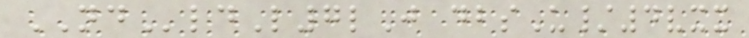NDldL7lJ dbsU/4vxx
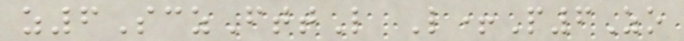z6SczFttL L+P6Zo
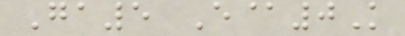Ga5 E@0K
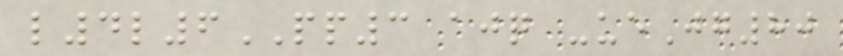l4l6PP3 ajq -ueJg80
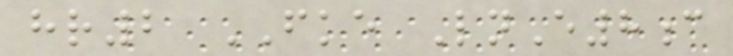hr2 FKE LnE8c
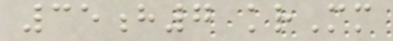35h7 krMm
